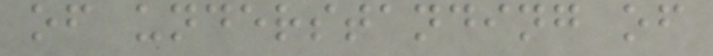of understanding of
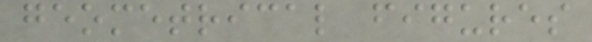geometrical figures
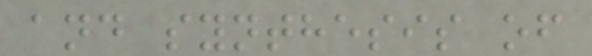and synthesis of
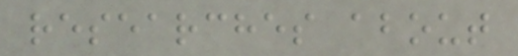researches about
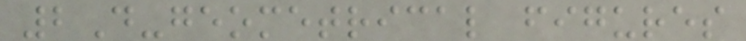2D-geometrical figures
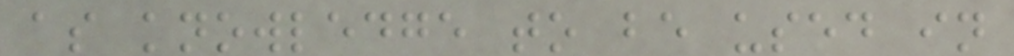as knowledge to be used in
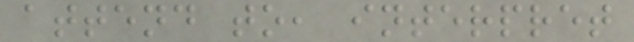attend to, interpret
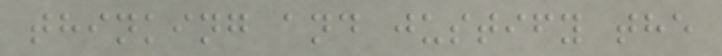thinking and justify the
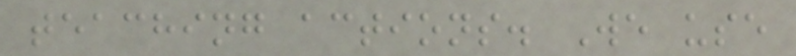teaching actions. We use
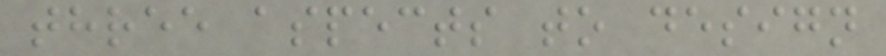three aspects to design
